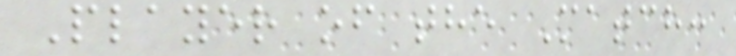Player of the Match:
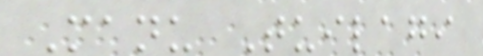Manu Tuilagi
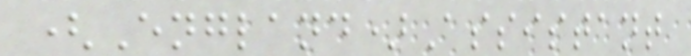(England)Assistant
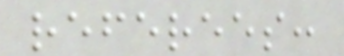referees:
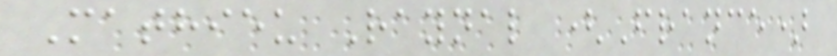Mathieu Raynal (France)
